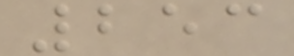253
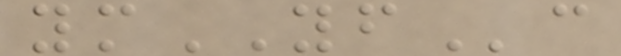ymYFc
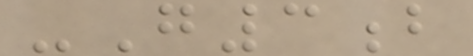-G3b
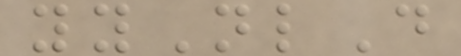yyNlD
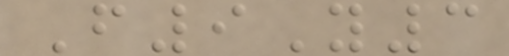F9Y3
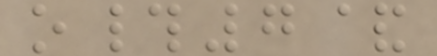o#7&
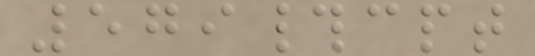579#cpt
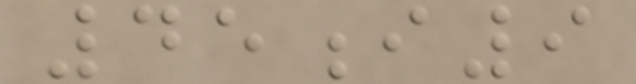45i9
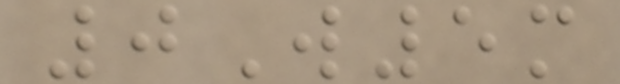0W5m
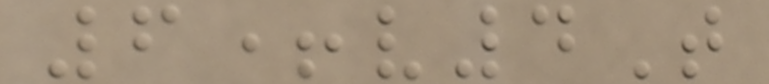6+v4T
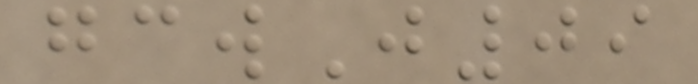gcwJ09
